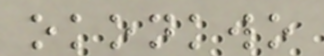okonkwo
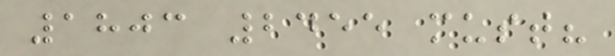1803 2455 must?
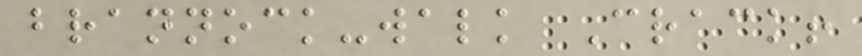brannock-walk Crack!
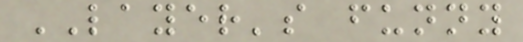LAYER's funny
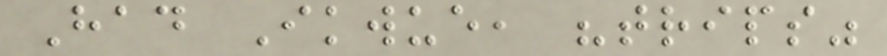Had Ikwue, "trips"
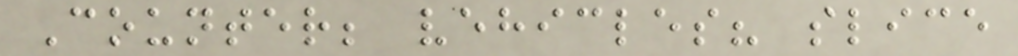Counter; vehicles? slice
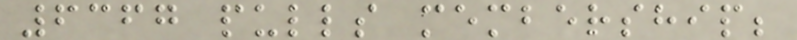6367 pulls membership;
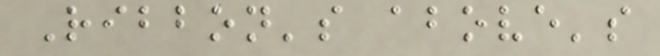Ribbon's above's
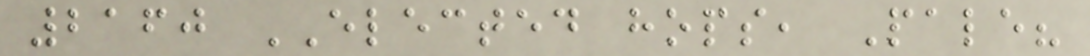2160 ELECTED hops, Pale?
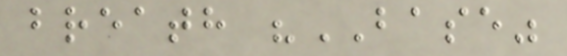breath "BASE"
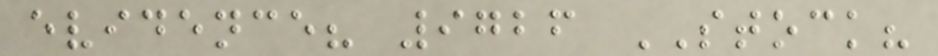evidence? 9726 STOCK?
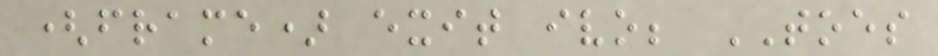(frame) exit ivo; TOES
